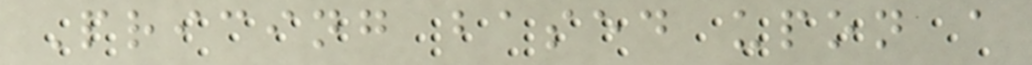Pricing based upon a
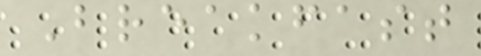Breakfast
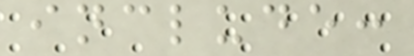include:
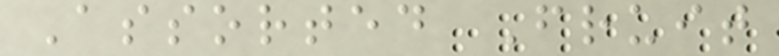Assorted Fruit
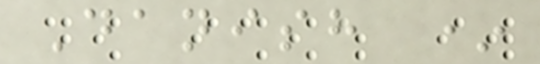Danish *
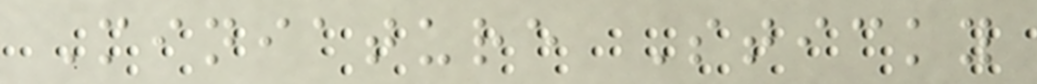Miniature Sticky
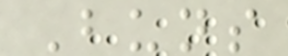Buns
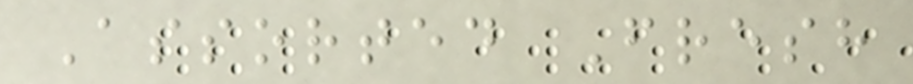Assorted Fresh
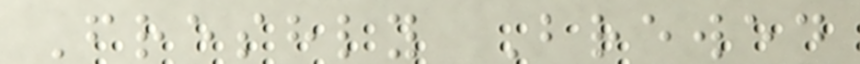Freshly Brewed
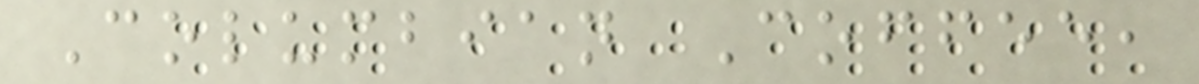Columbian Coffee,
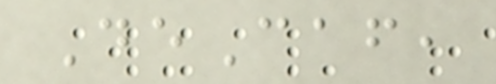DeCaf,
